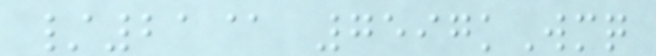/21@ 7597kWmq
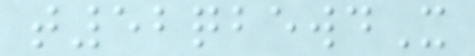t52qbewdX
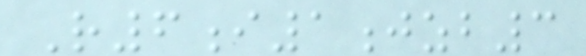R6i1jzb3
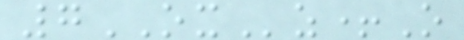7OXz+O
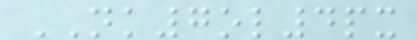NK7ol4px
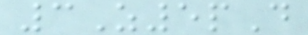3Z5pD
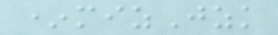*mizJzk
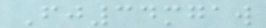Fj34mgaw
